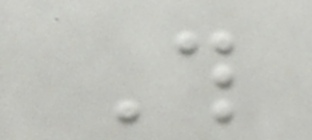This
